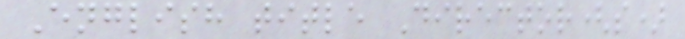English title Director(s)
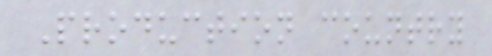Production country
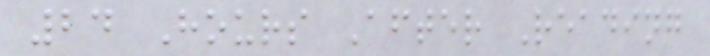24 Hours After Reading
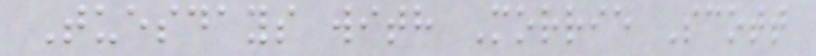Tuesdays with Morrie Scott
